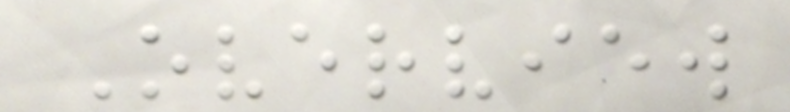Overview
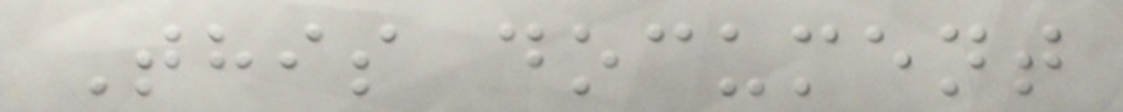This document
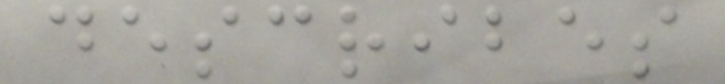describes
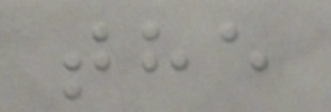the
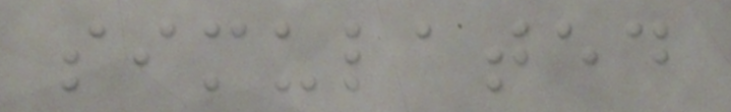simulated
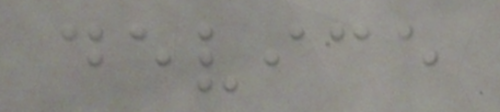device
